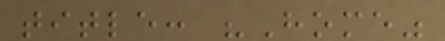title: "Home"
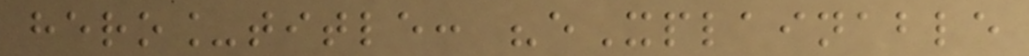hero_title: "eXplainable
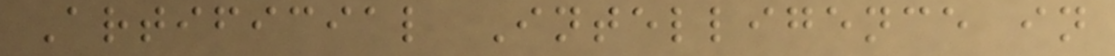Artificial Intelligence in
